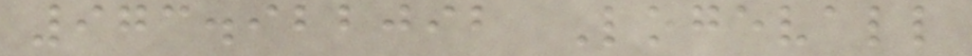973.922092 Logevall
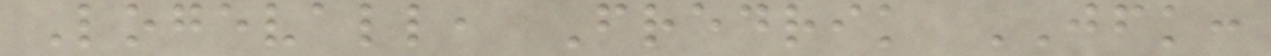Logevall, Fredrik JFK:
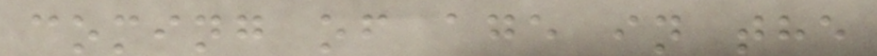coming of age in the
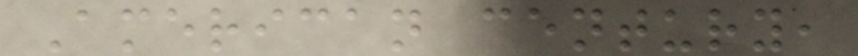American century,
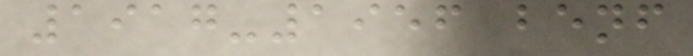1917-1956 benf
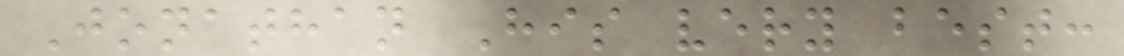Jonathan His very best:
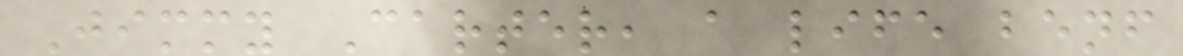Jimmy Carter, a life benf
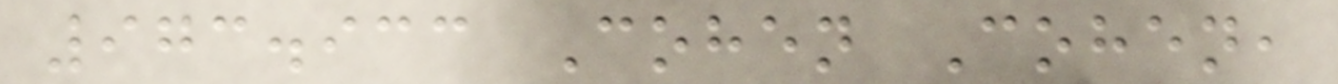973.933 Cohen Cohen,
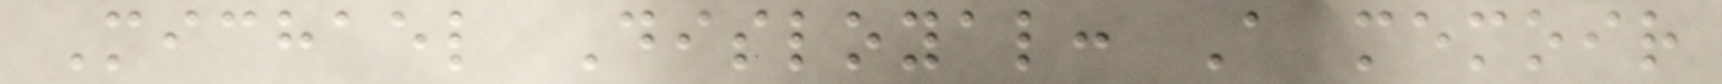Michael Disloyal: A memoir
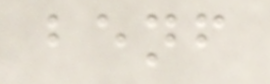benf
